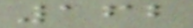162
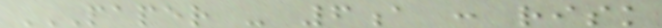PAPER - 6A : RISK
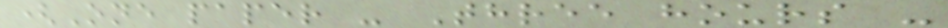(One paper - Three hours -
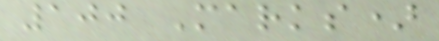100 Marks)
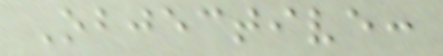Objective:
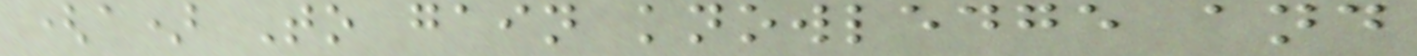(a) To gain knowledge and
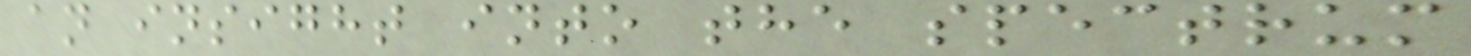an insight into the spectrum
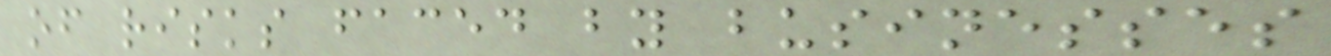of risks faced by businesses
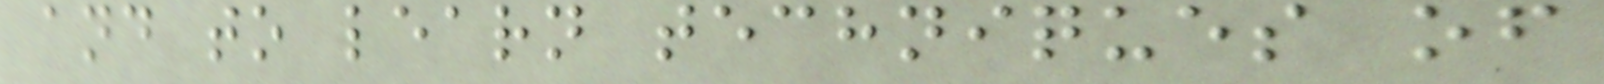and to learn techniques of
